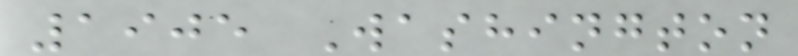1905 Washington
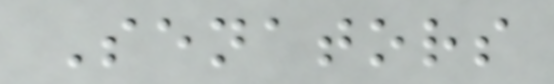Senators
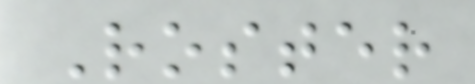Roster
